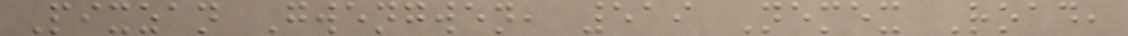Pixzan Gwengwen, 519 Nemex Road,
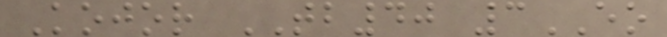Kojor TB40 3EO
